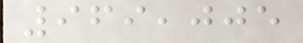969,005
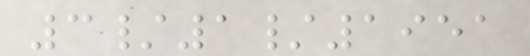3/1/1951
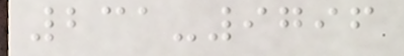231-9796
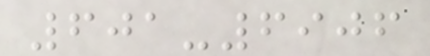601-6906
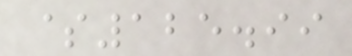$125.99
